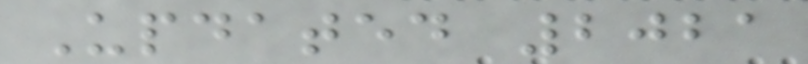Updated 2021
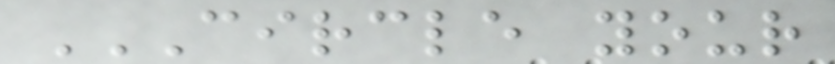CIRCLE YOUR
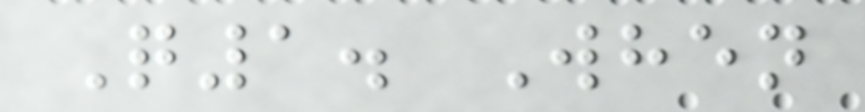Q1. When
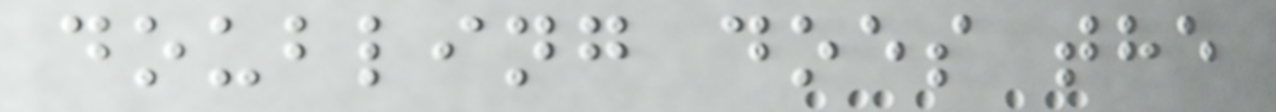doubling does the
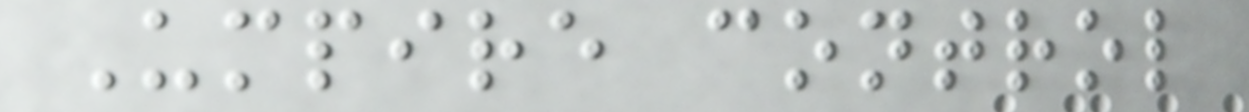Umpire control
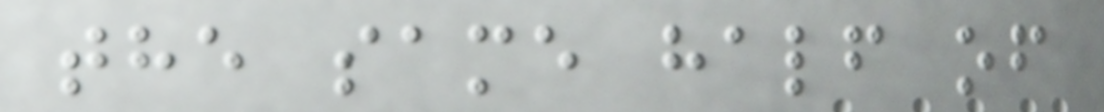the same half of
